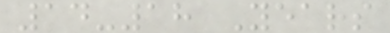14-18 Years
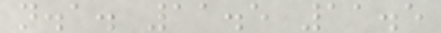n.a. 11.5 11.5
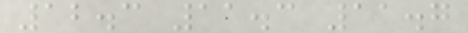12.3 11.3 11.7
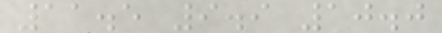11.5 9.9 10.0
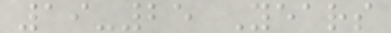19-25 Years
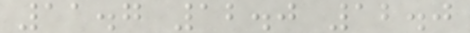11.7 12.0 12.0
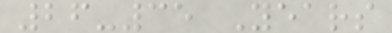26-35 Years
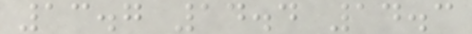13.7 14.4 14.3
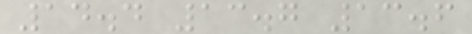14.4 13.7 13.6
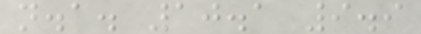n.a. 10.1 9.9
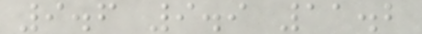9.6 9.9 11.2
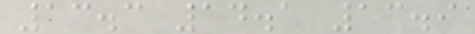13.3 14.1 13.9
